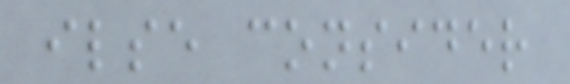ilse consider
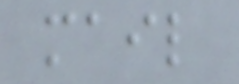mail
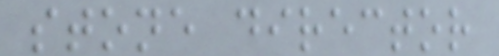stone director
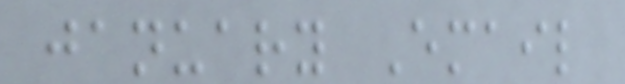january Email
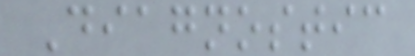Diagnostic
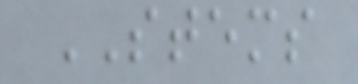STEMS
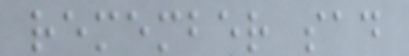remember sad
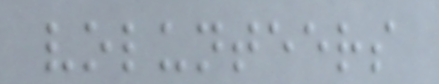volunteers
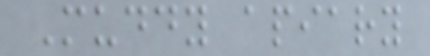Muddy apiary
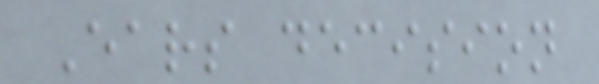Ears decision
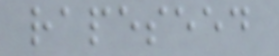rapeseed
